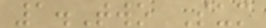1.Two Sum
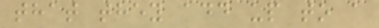that they add up to a
